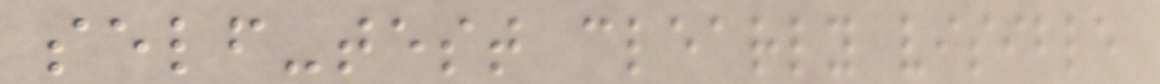self-test clearly visible
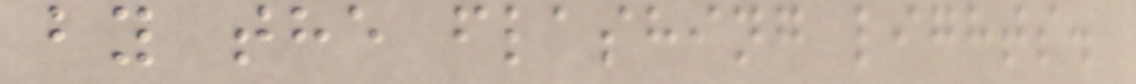by the flashing lights.
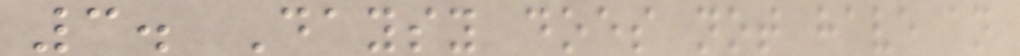3. Daysy does not have an
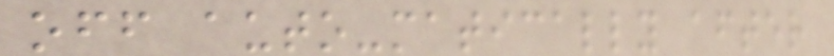off auto-matically after
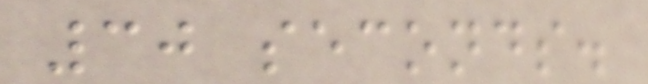30 seconds.
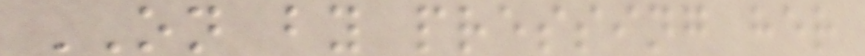ON by pressing her
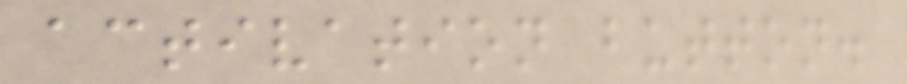activation button.
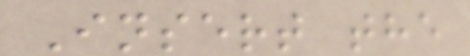Insert the
